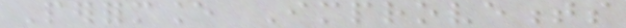Performance Improvements
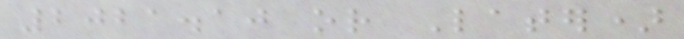2021.10 or Later)
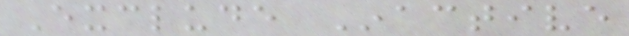Exclude Inactive
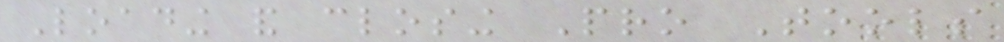Loading and closing Pro Tools
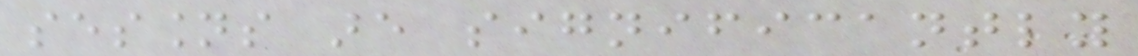sessions are significantly
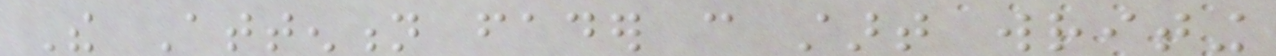The Attention fader can start writing
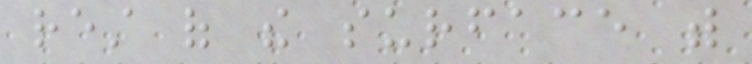rest of the surface with
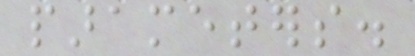parameters.
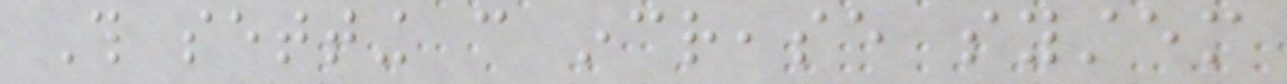This setting can increase system
